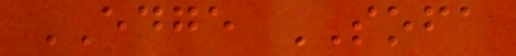EDGE SOFA
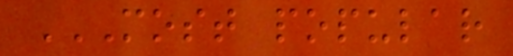MOST POPULAR
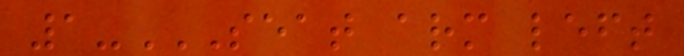1-SEAT ARM LEFT
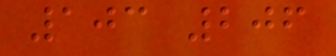103 206
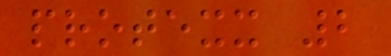protexx 2
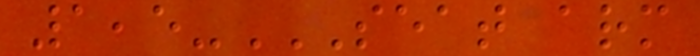1,5-SEAT ARM
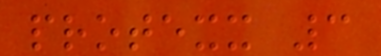protexx 3
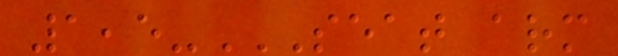1,5-SEAT ARM
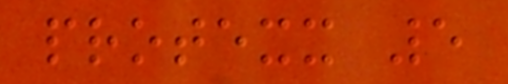protexx 5
